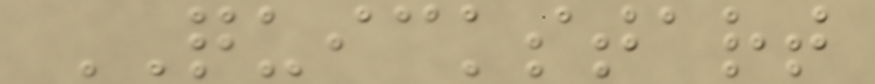QUICKSTART
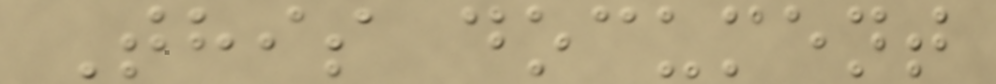This document
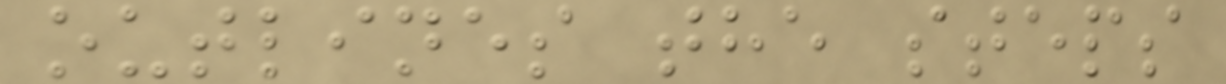outlines the steps
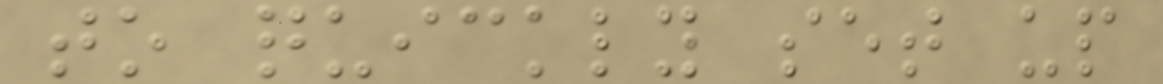to quickly set up
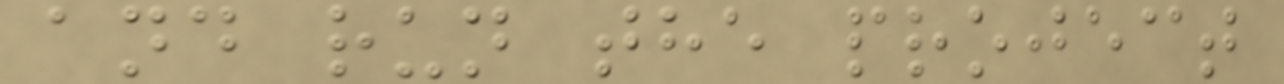and run the project
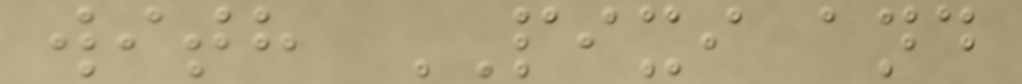with PIXI and
